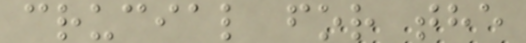crucial for the
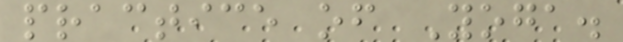practice of Yoga.
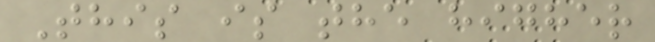This is the higher
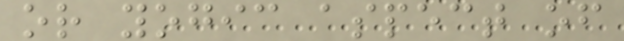or yogic aspect of
